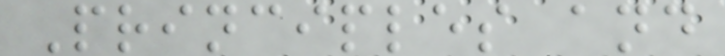Principles and
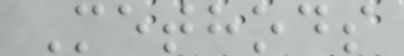Methods
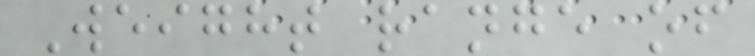Weight range of
